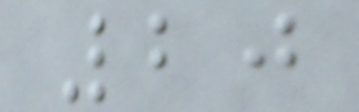20
